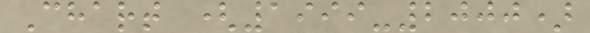Chart (1999-2000)
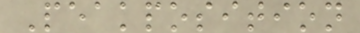Peakposition
